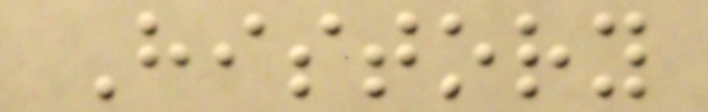History
